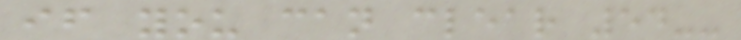if you can clear 54--
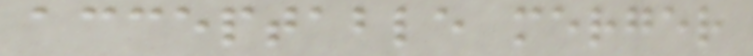acceptable merger
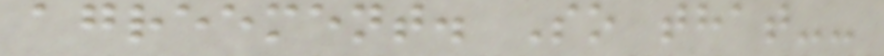agreement. So that--
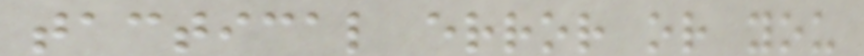tactical error or you
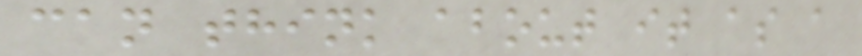can think about it as a
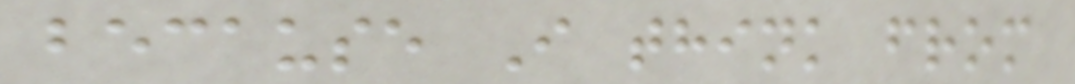because I think from
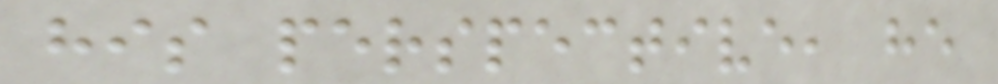his perspective, he
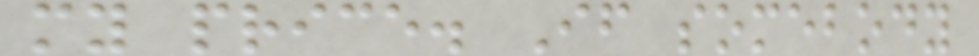my price. If somebody
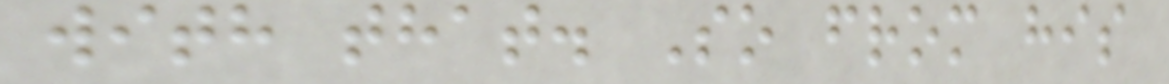with that. So from his
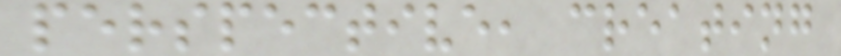perspective, creating
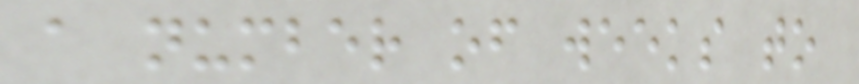a number of weeks to
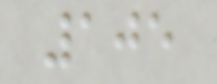105
